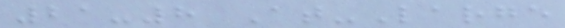21-8 At-Large
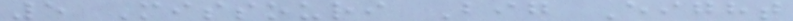5 Missouri Big Eight
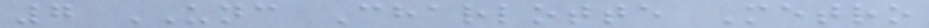7 UNC Charlotte Metro
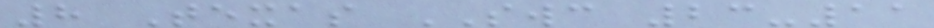8 Texas SWC 23-11
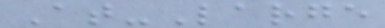At-Large
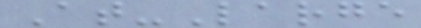At-Large
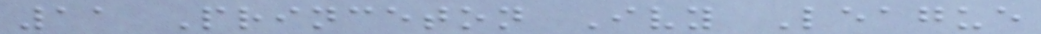11 Princeton Ivy League
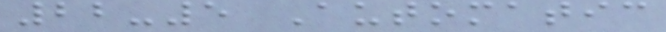22-5 Automatic
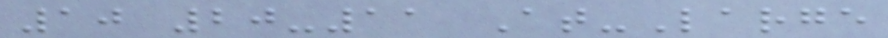10 20-11 At-Large
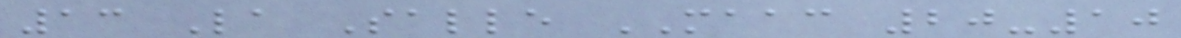13 La Salle MAAC 20-10
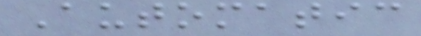Automatic
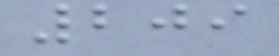209
